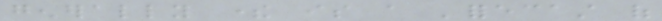generally there is a 'forecast of
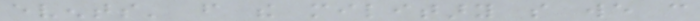events' from the military so we can
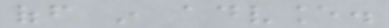off in advance.
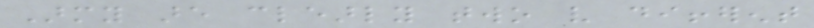Army are clearly two very different
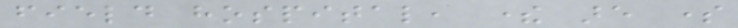field hospital, there are some
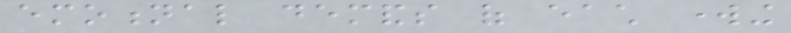emotional demands of each working
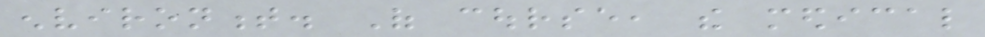environment. Of course, the medical
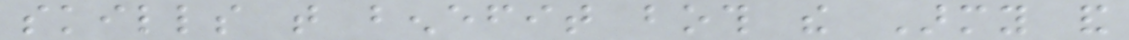skills that benefit both the Army and
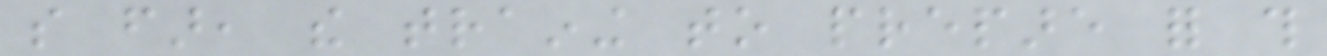so far, the training to prepare for this
